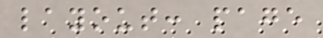layout: page
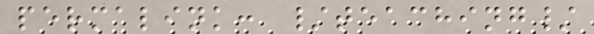permalink: /teaching/
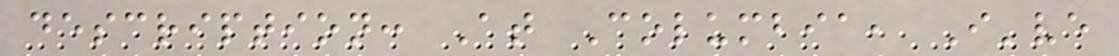description: At Columbia, I've
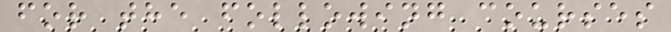for the following courses
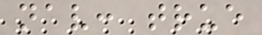nav: true
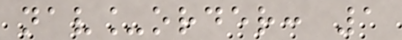nav_order: 1
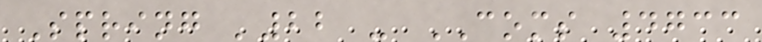Spring '22 - COMS 4733
